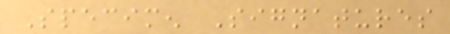Specimen Signatures
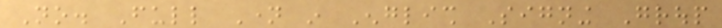No. Full Name in English Signing Group
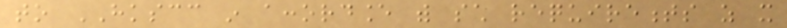to HKSCC in accordance with such requirements as it
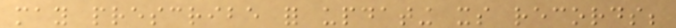may prescribe for updating its records;
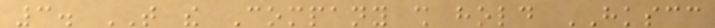3. THAT the Company shall hold HKSCC
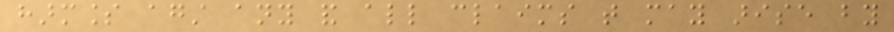harmless against any and all claims that may arise by
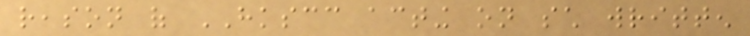reason of HKSCC acting on such written
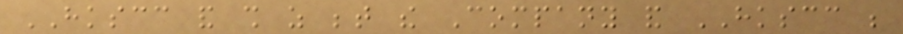HKSCC and shall as between the Company and HKSCC be
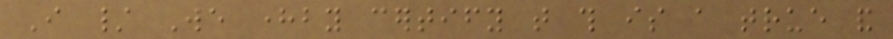I / We hereby certify that this is a true and
